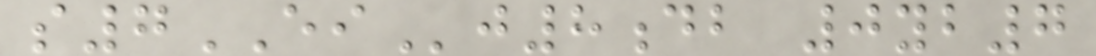s7EIj8db 0yb7
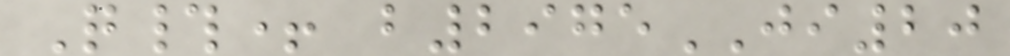Q#+ b2975JI20
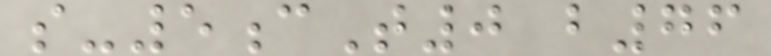s-5cT0 b76
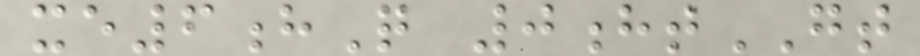xe6hQ 0htGT
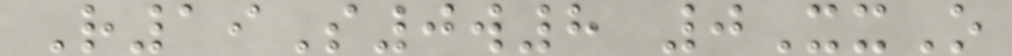R19S0w8 0XxO
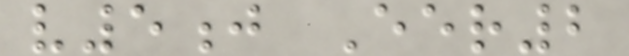v5j Eer2
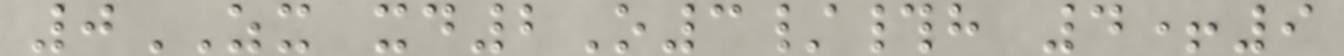0ZX xd2O3/#h 4+9
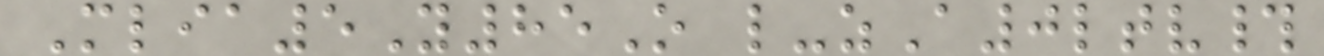Mlia5Y85O l-zA0ltv#
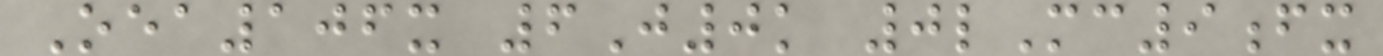Oea106x 6J0k 0lMc9fx
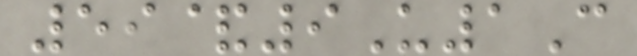59&9U1C
